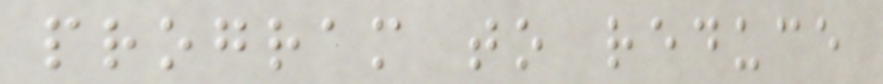program to reduce
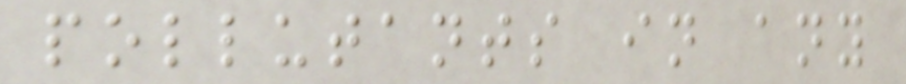pollutants in any
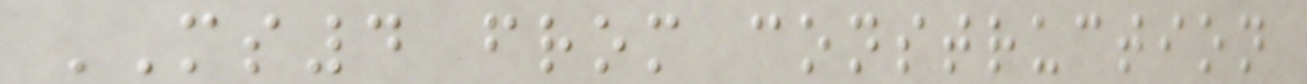MS4 from construction
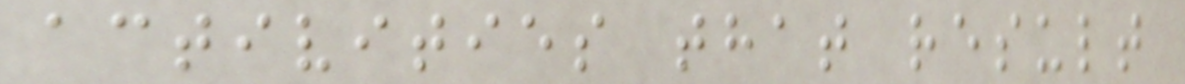activities that result
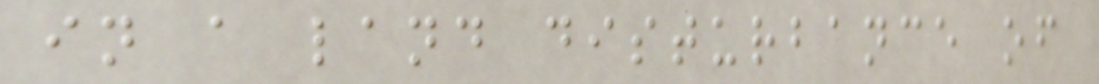in a land disturbance of
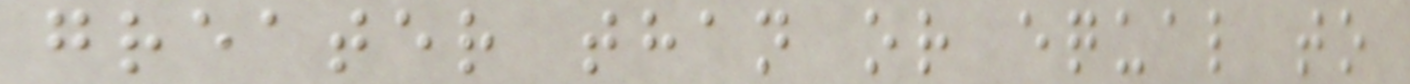greater than or equal to
